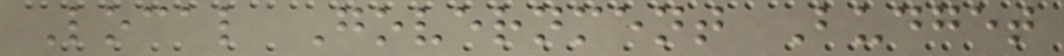Local Government Budget
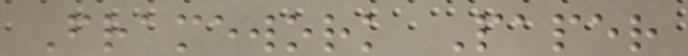Framework Paper
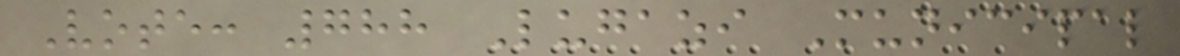Vote: 788 Lugazi Municipal
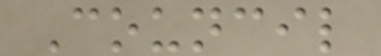Council
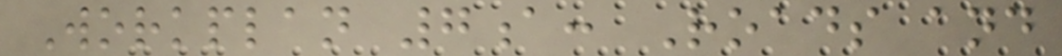Workplan 7a: Roads and
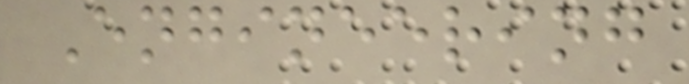Engineering
